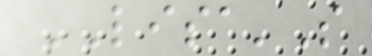LISA'S
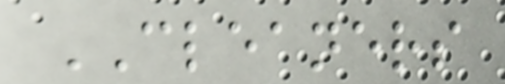CLEANERS
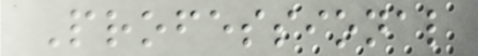Professional
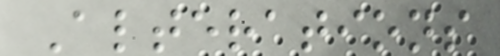Alterations
